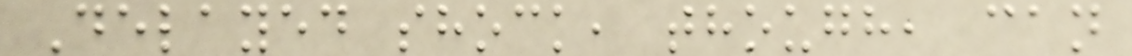Delayed shock, though, can
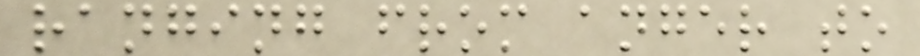ranging from anger to
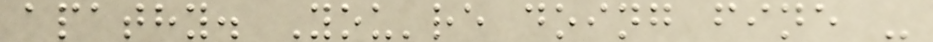apathy. You're doing fine -
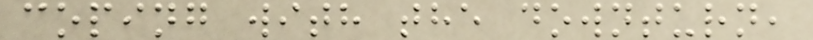coping with the downturn,
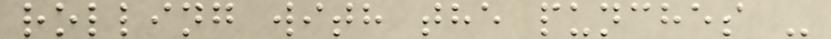rolling with the punches -
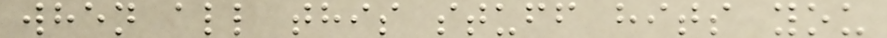when all this stuff hits you
